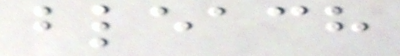bleach
